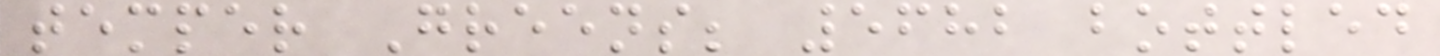temper Greens; 5682 bottled
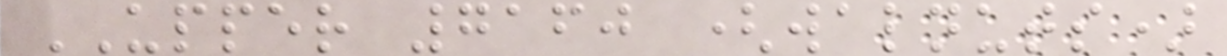UPPER 7160 (walnuts)
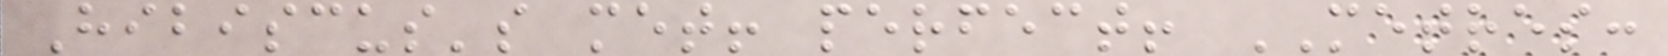Hibiscus's met! perfect! METRES:
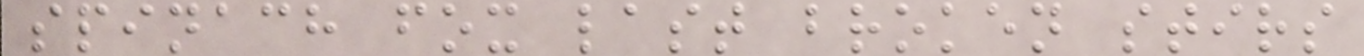spinach fox last broken stirs
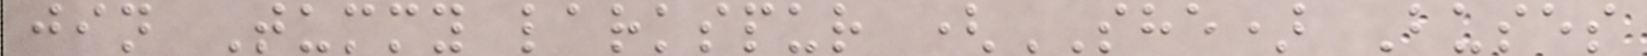jin Tummy larkspur (SHE) Buses
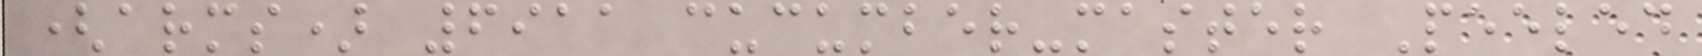(arms) 6911 cucumber-master Peeled
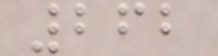262
